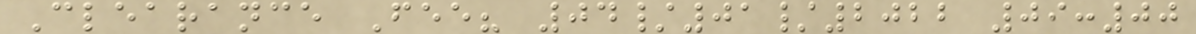Clearance Fee? 04/01/2022 09:00
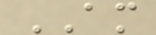AM
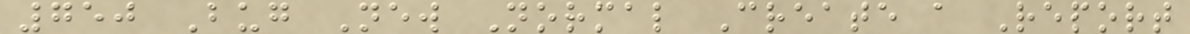750 Bug New Normal Create a Report
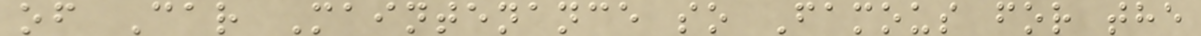of Car Maintenance so Famous for the
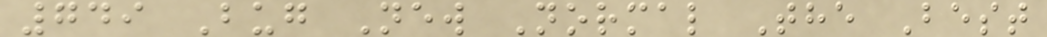749 Bug New Normal The Best
